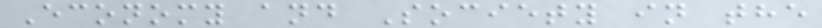Economy and Society in the
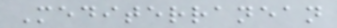Mediterranean
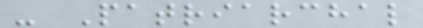- Patriarchal
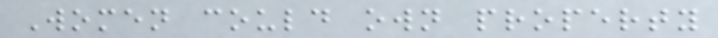Women could own property
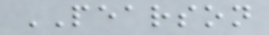PEARSON
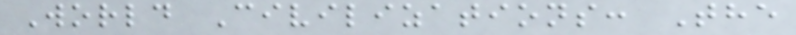World Civilizations: The
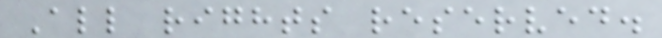All rights reserved.
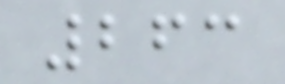263
